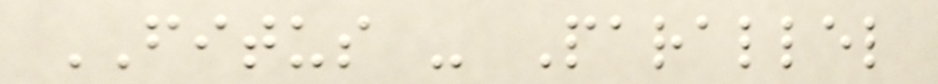FITUS - Parallel
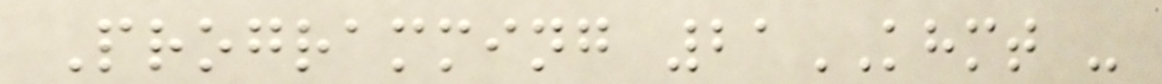Programming 21KHMT -
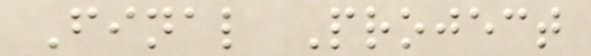Final Project
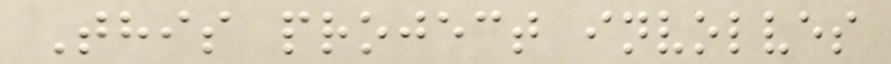This project involves
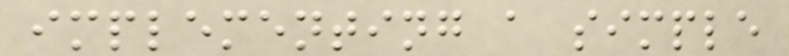implementing a simple
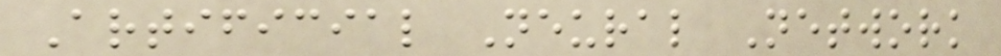Artificial Neural Network
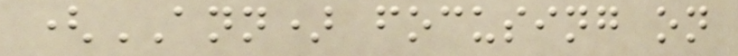(ANN) focusing on
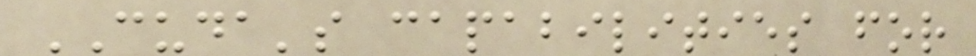CUDA's capabilities for
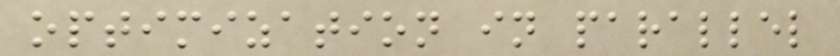optimization in parallel
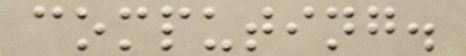computing.
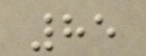85
